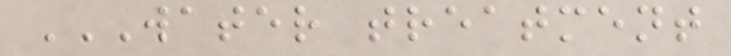WATER TREATMENT
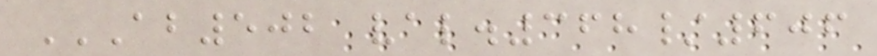AB502 VAL.368/606
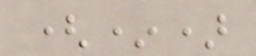(*)
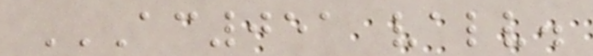AC051 VALV.
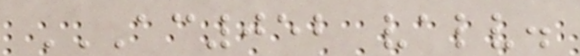AC052 VALV.
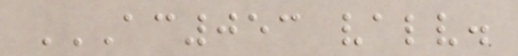AC053 VALV.
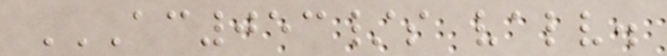AC053/S VALV.
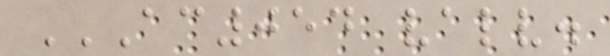AC054 VALV.
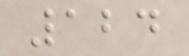124
